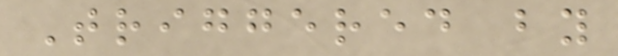Triggered by
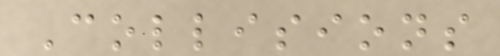Collisions
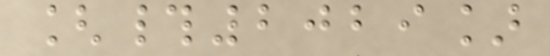[#2029]
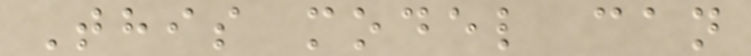This model can
